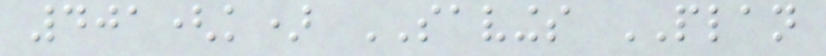401(k) SAVINGS PLAN
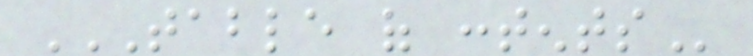TABLE OF CONTENTS
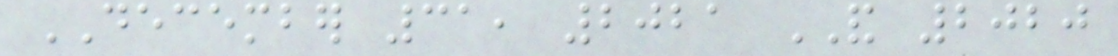DECEMBER 31, 2021 AND 2020
